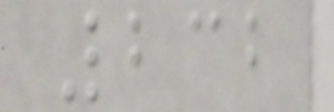232
